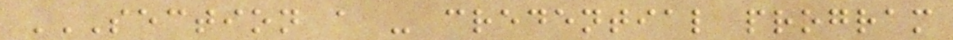SECTION A - CREDENTIAL PROGRAM
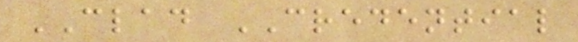CLAD CREDENTIAL
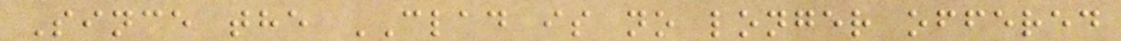Since the CLAD is no longer offered
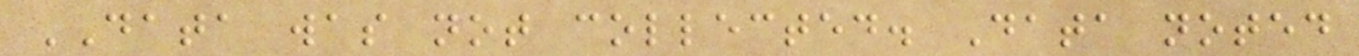DATA was not collected. Data noted
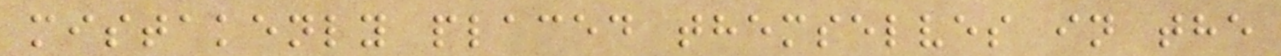mistakenly placed themselves in the
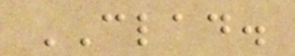CLAD.
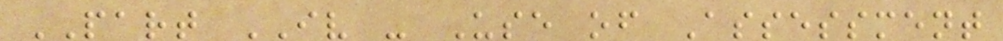PART IV - Use of Assessment
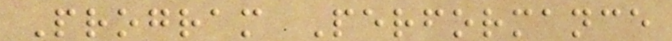Program Performance
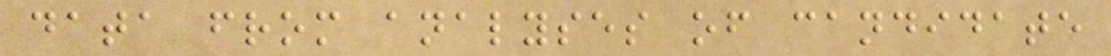data from analyses of candidate
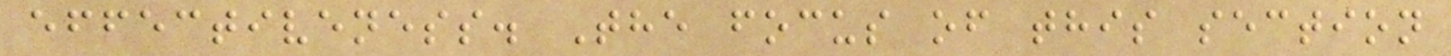effectiveness. The focus of this section
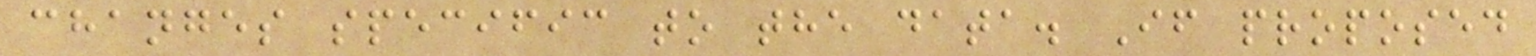changes specific to the data. If proposed
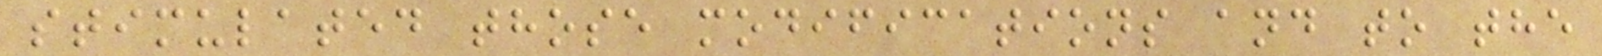stimulated those modifications and to the
